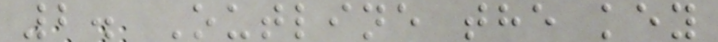2. Outline the key
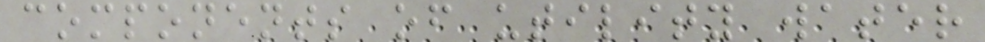components of utility water
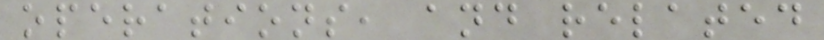operations, and related
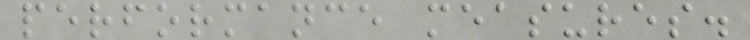performance measures.
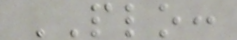PLO:
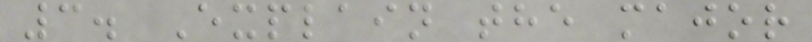3. Explain the major
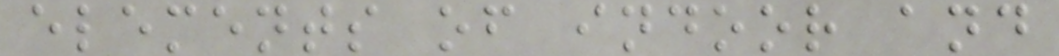elements of indoor and
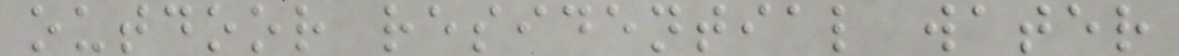outdoor residential water
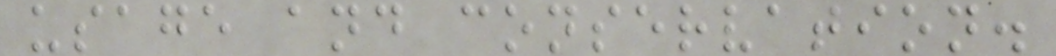usage and conservation.
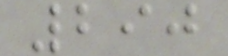290
